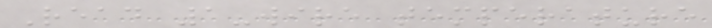Read 1-wire temperature
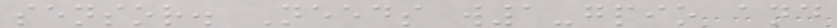sensor. Needs w1-gpio and
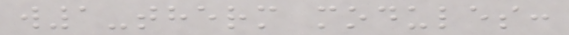w1-therm modules:
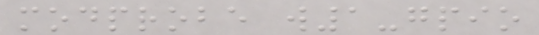modprobe w1-gpio
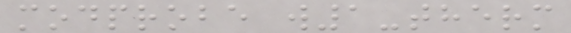modprobe w1-therm
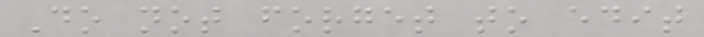Do not forget to edit
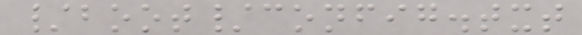/boot/config.txt
